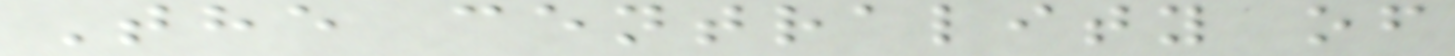The centrality of
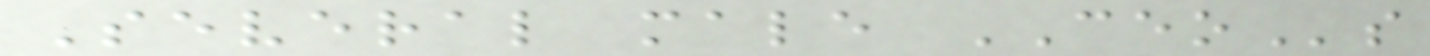Several male CEOs
